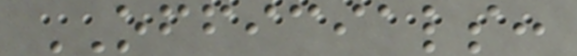OFFICIALS:
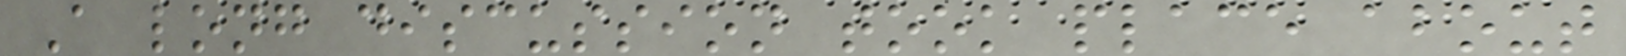A long discussion took place about
